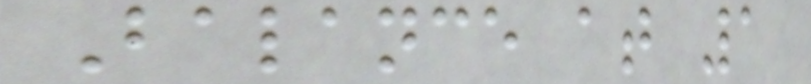Balance at 1
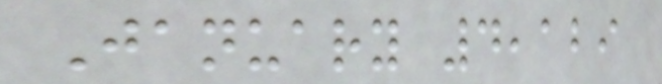January 4,129
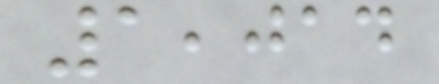1,014
